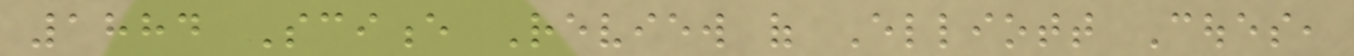1884 Science Review of Elliott Coues,
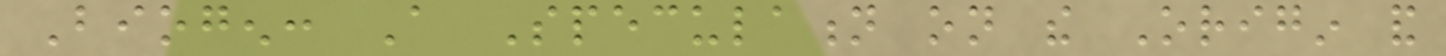Biogen: A Speculation on the Origin and
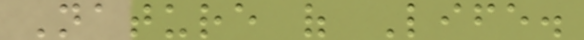Nature of Life.
